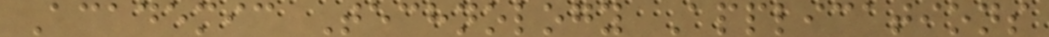Academic Technology Applications
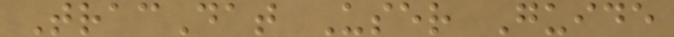TracDat User Guide
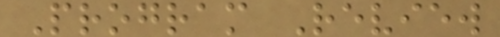Program Review
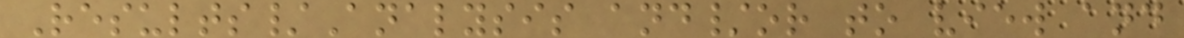Results/Analysis and/or to view and
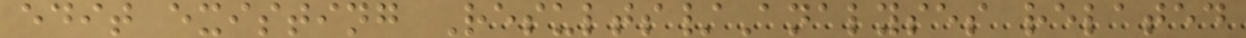edit existing Results/Analyses related
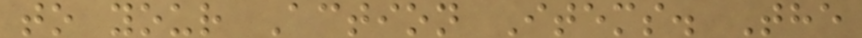to your Action Items. The
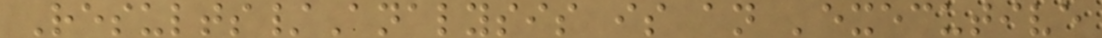Results/Analysis is an 'executive
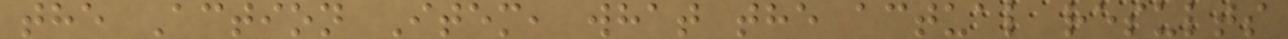the Action Item, what the actual results
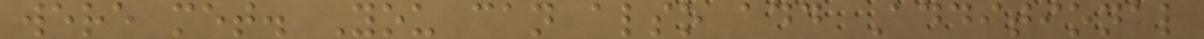were met. You can also add Additional
